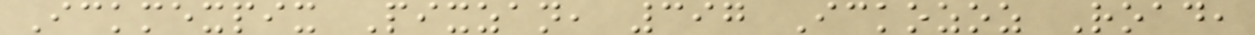Ickmexpix Pixzan, 397 Ickozoz Road,
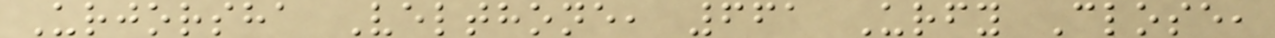Urjorsha Velthone, 661 Urfy Close,
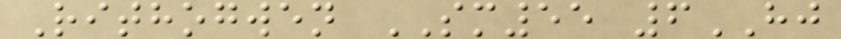Rithogwen SM55 6HJ
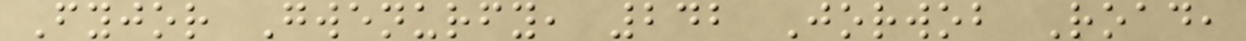Fyjor Gwenurfy, 242 Jorwob Road,
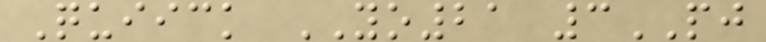Quiick YO21 3PJ
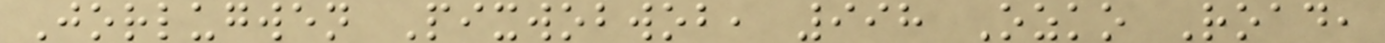Jorlugwen Pixwobwob, 998 Ozko Road,
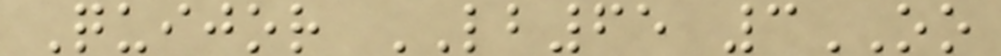Quijor LB65 3OO
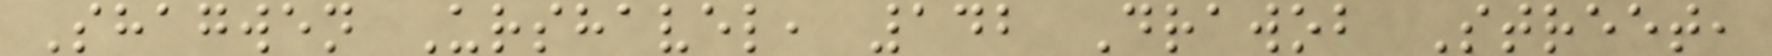Shagwen Urshavel, 142 Drawob Street,
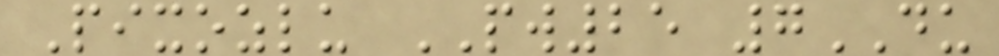Pixozlu PW25 7DU
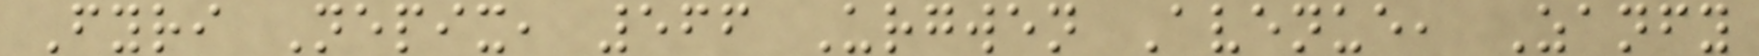Fyri Nepix, 566 Urgwen Avenue, Zanfy
